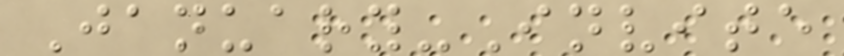January-Invite
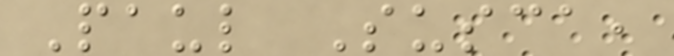Paul Susca,
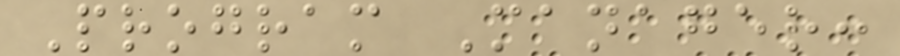Program Manager:
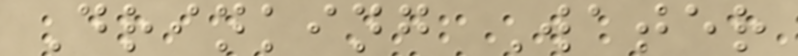Drinking Water
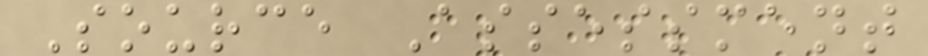Source Assessment
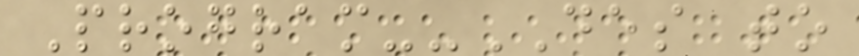Program--DES to
